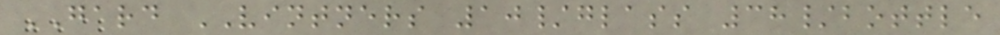GARD VINTNERS 10/glass 38/bottle
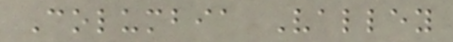Columbia Valley
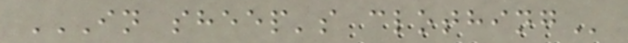IN SHEEP'S CLOTHING
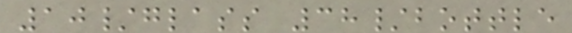10/glass 38/bottle
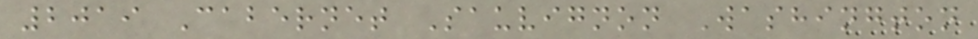2019 Cabernet Sauvignon Washington
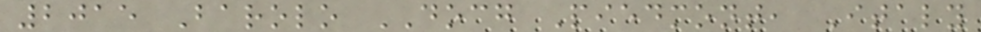2015 Barolo DOCG Piedmont, Italy
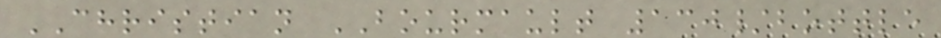CHRISTIAN BOURMAULT 130/bottle
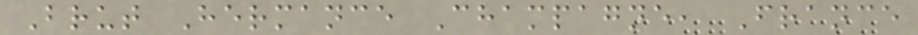Brut Hermance Champagne, France
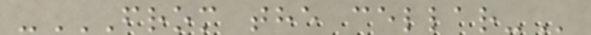-FROM THE CELLAR-
